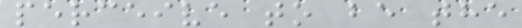perceive to be the
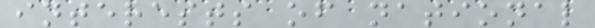interests of national
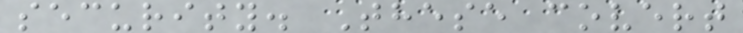security. These covert
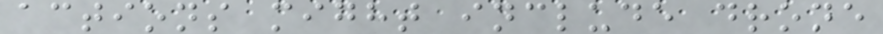actions might include drone
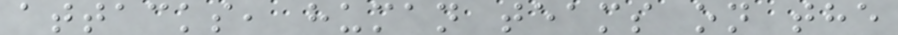attacks, human teams on the
